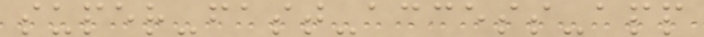super-fast-access-app
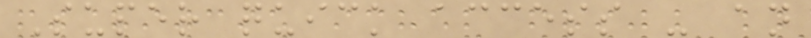Super quick access - an
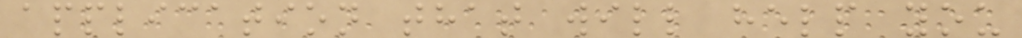application that will help you
